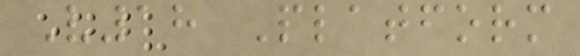V18 Platform
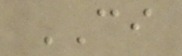CI
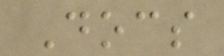Docs
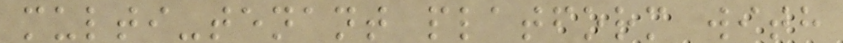multi-tenant platform with
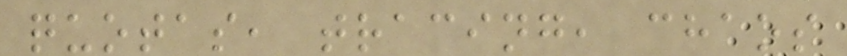quotas, tracing, chaos
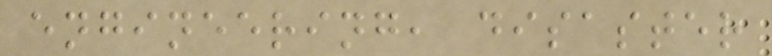engineering, disaster
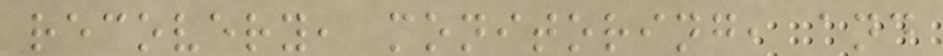recovery, monitoring, and
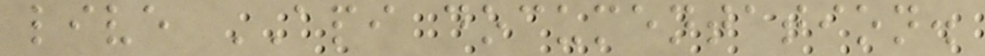live API documentation.
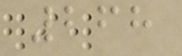268
